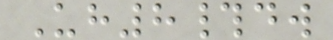Uh8#dw
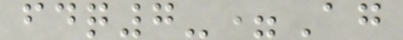fdq7-=Ag
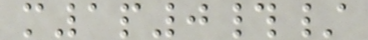m1p0#/
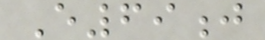E69j
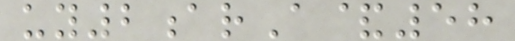uy2arA&58
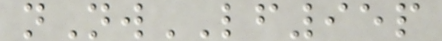nNwLF95p
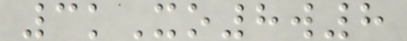3kXo8w8
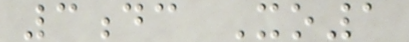3dc Xo1
